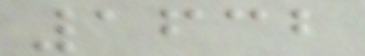1632
